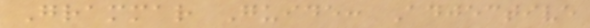Grammar Guide: Adjective
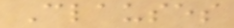Clauses
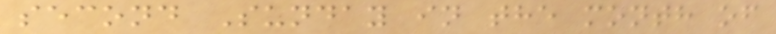second Sunday in the month of
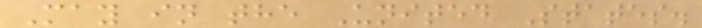May in the United States.
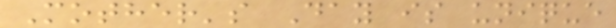Mother's Day is unique
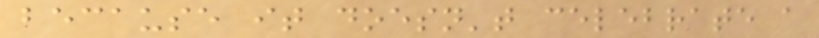because it doesn't celebrate a
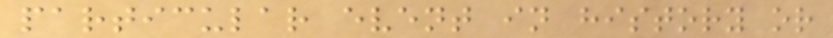particular event in history or
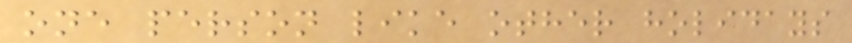one person like other holidays
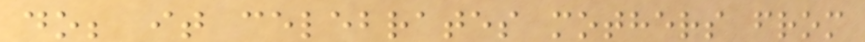do; it celebrates mothers from
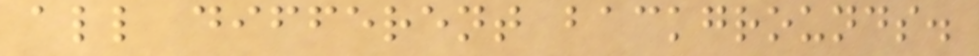all different backgrounds.
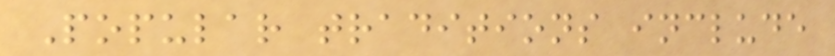Popular traditions include
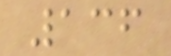136
